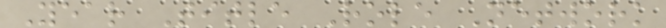Year Title Role Network
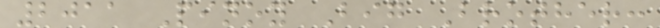2011 Pinoy Big Brother:
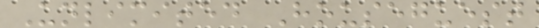Unlimited Houseguest
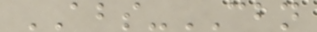ABS-CBN
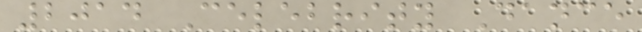2014 Celebrity Dance
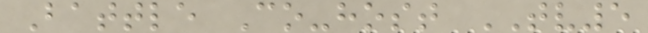Battle Co-host TV5
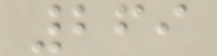269
